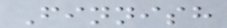Finnish
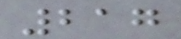217
